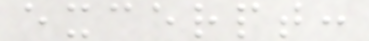excerpt:
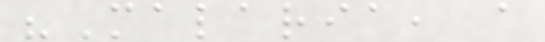"Malaria, a
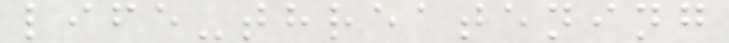life-threatening
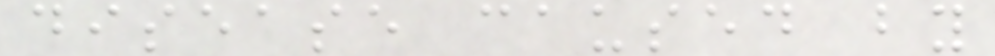disease caused by
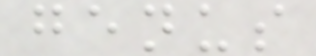genus
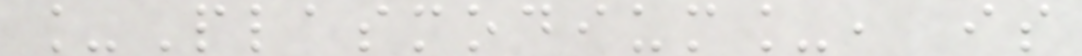_Plasmodium_, is
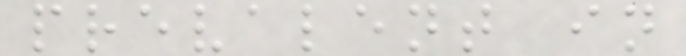prevalent in
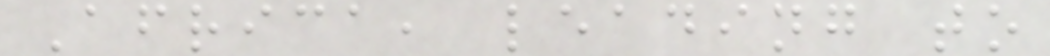Africa, leading to
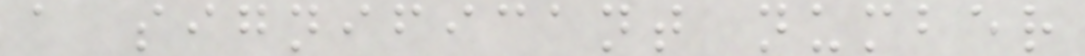a significant number
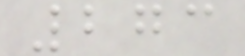273
